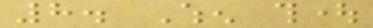8. When thought
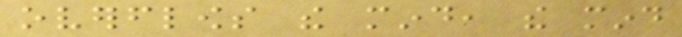overflows the mind, the mind
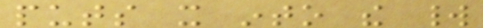puts it into the world
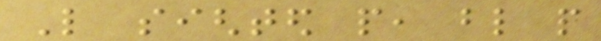Like sighted people, blind people
